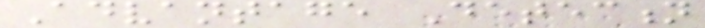Advantage Detection
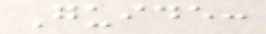Guide:
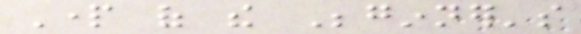Part of the Beginner's
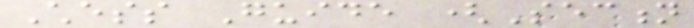Chess Guide (Section
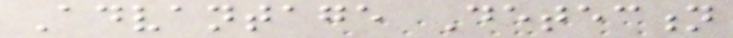Advantage Detection
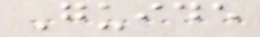Guide
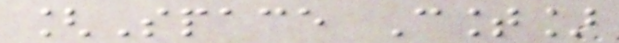[Space Count]
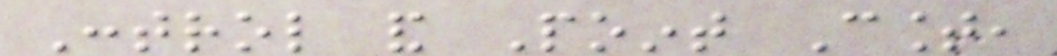Control and Point Count,
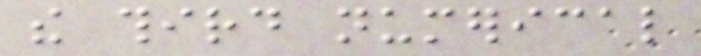the third numerical
